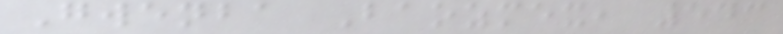Gwenba Baozmex, 543
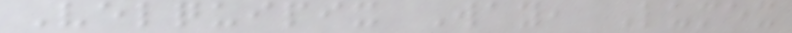Velquipix Way, Lumex
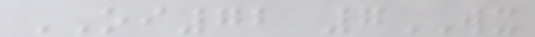OI72 7WX
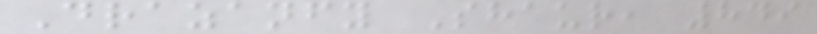Drazanfy Shaur, 849
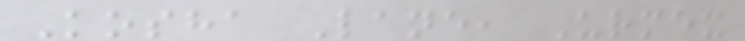Kosha Lane, Urmex
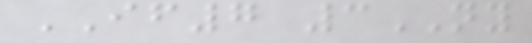IF7 3NY
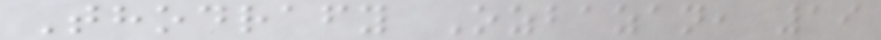Thodrafy Ozbazan, 19
